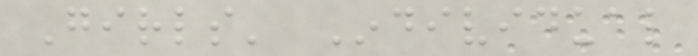Girls' Individual
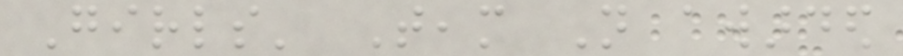Girls' Team Not awarded
